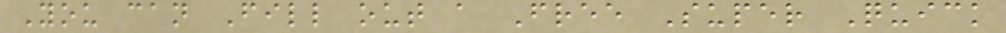You can Fill out a Free Super Quick
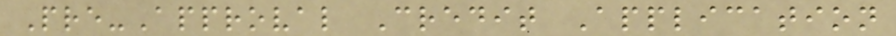Pre-Approval Credit Application
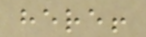here!
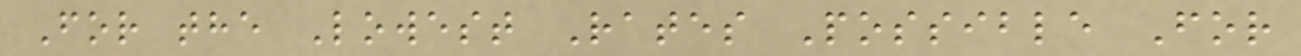For the Lowest Rates Possible For
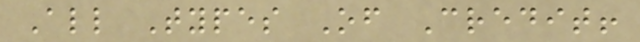All Types Of Credit!
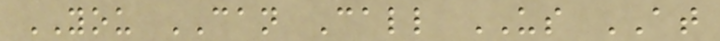YOU CAN Call US AT
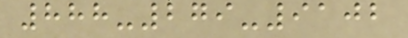888-279-9102
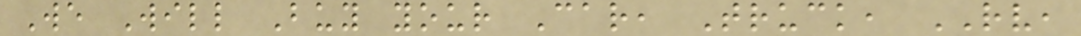We Will Buy your Car, Truck, RV,
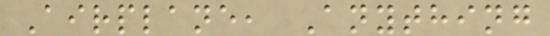Airplane, Anything
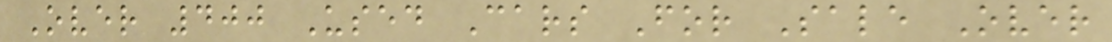Over 400 Used Cars For Sale Over
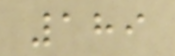189
